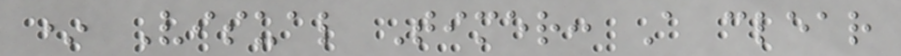* Visual Timer: A clear
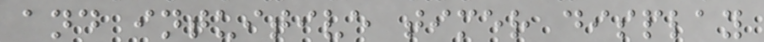and intuitive timer display
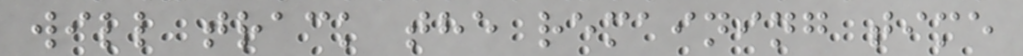will track the remaining time
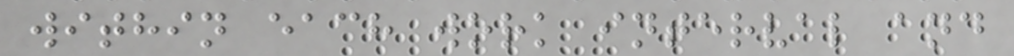within each work interval and
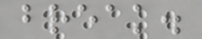break.
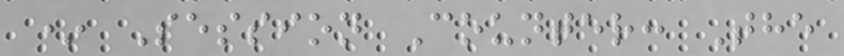* Session Counter: The
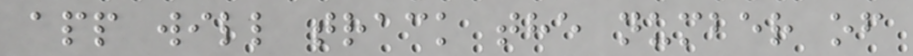app will track the number of
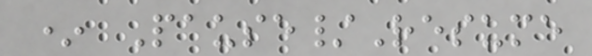* Pause/Resume
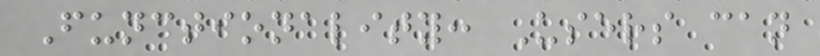Functionality: Users can
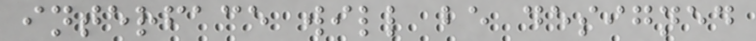interface will be designed
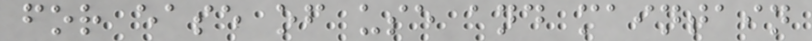for ease of use and maintain
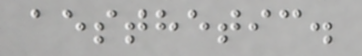aesthetic.
